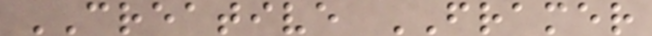CREATIVE FRAMER
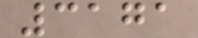3171
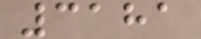3181
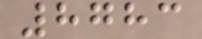8783
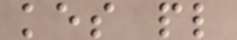kes pl
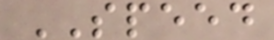SPEED
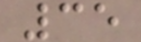35
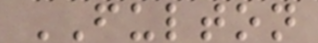FULTON
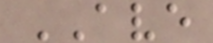AVE
